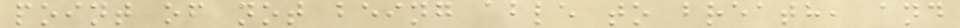point of not being able to breath, and
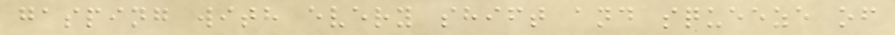gasping with every shift and squeeze of
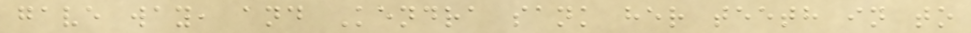gave way, and Kendra sank her teeth in to
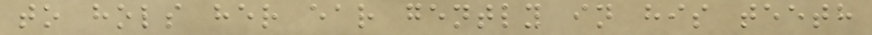to hols her ear gently in his teeth
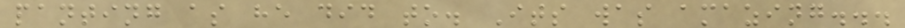panting as he did to. Its was amazing...
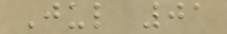Jul 01
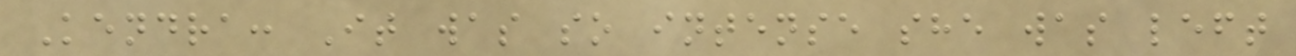Kendra: It was so intense she was left
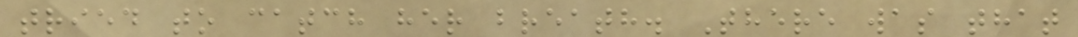tried to catch her breath. There was that
